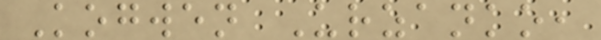Kogwen Urzanko,
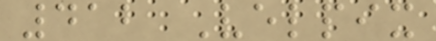412 Velpix
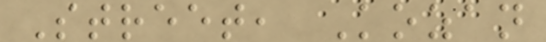Street, Kozan
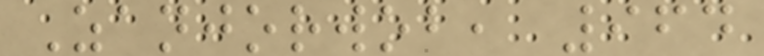Zanjorwob, 964
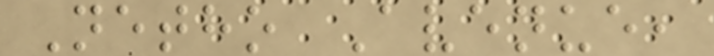Netho Avenue,
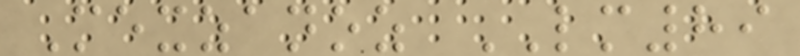Mexzanoz LM89
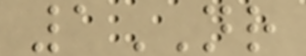1NR
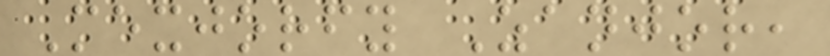Mexjorfy Zanjor,
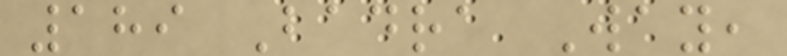189 Badra Way,
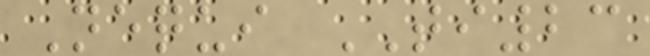Nequi TI23
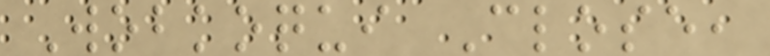Wobkoqui Close,
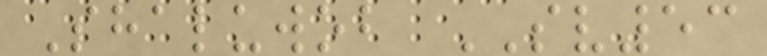Shaluwob SV53
